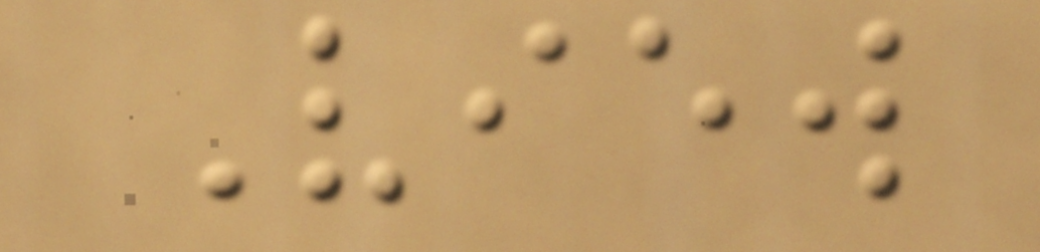View
